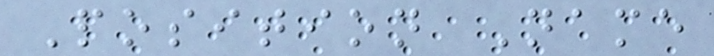Position Name
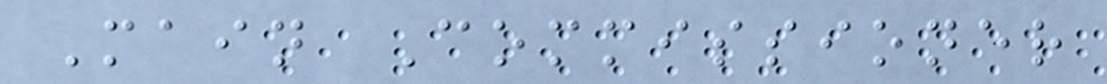Main Commissioner
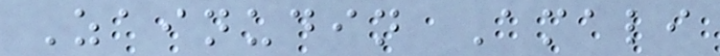Zainudin Amali
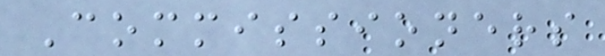Commissioners
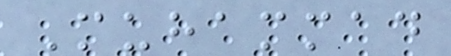Muhammad
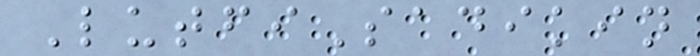LutfiSadikin
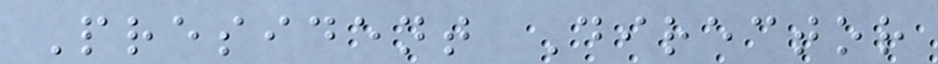President Director
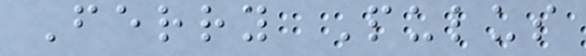Ferry Pulus
